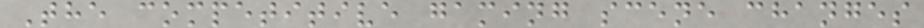The competitive gaming scene changes
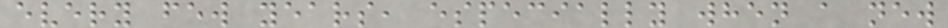every few years, especially when a new
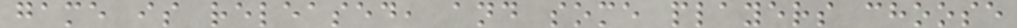game is released, and some players choose
